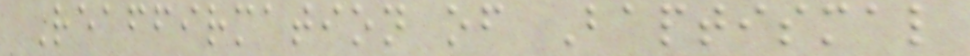Reaffirmation of Baptismal
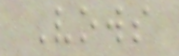Vows
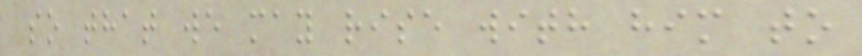so that we may rise with him to
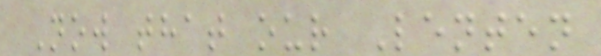Now that our Lenten
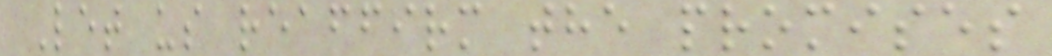Let us reaffirm the promises
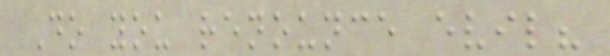Do you renounce evil?
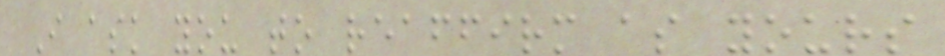I ask you to reaffirm as yours
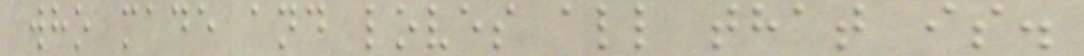who made and loves all that is.
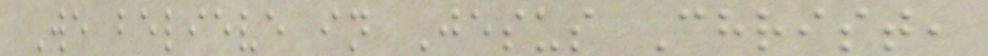We believe in Jesus Christ,
